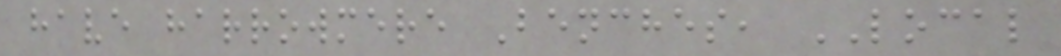have harrowmere Benches, LOCAL
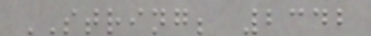STRING; 2342
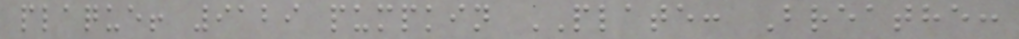plaque! 9129 pumpkin PLATE: Breathe:
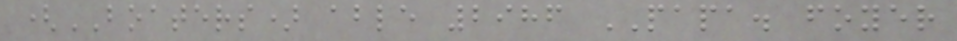(BOATERS) able 2986 PAPA. foyer
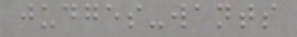judges-wants
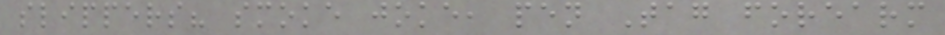slippers? smoke joke, pen Tag forearm
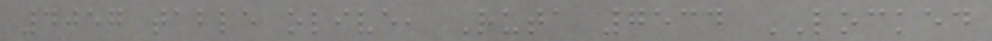4057 table olive, Ruta 7534 LOCKED
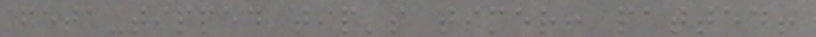feta-tipped tip's timer: patted!
